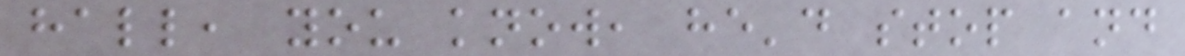hall, you know, he'd stop and
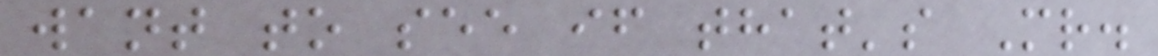want to see if that's Mr.
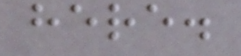here.
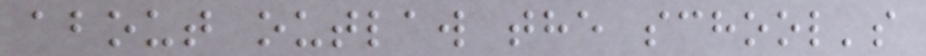about outlaw the school's
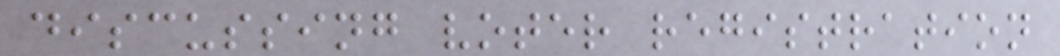discussing voter registration
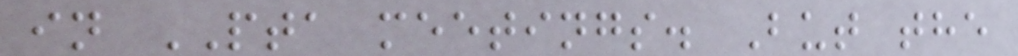in PTA meetings. But the
